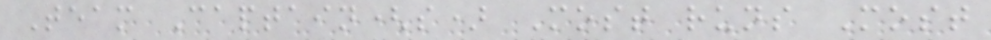Team Captain(s) Most runs Most
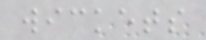wickets
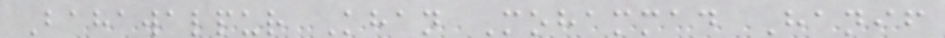Bahawalpur Khan Mohammad Hanif
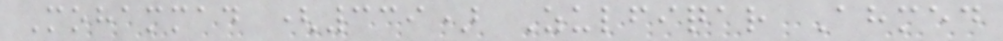Mohammad (339) Zulfiqar Ahmed
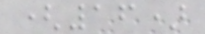(16)
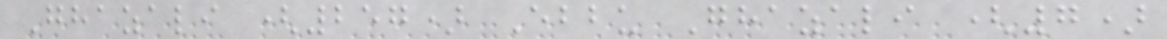Ghazali (257) Ebbu Ghazali (7)
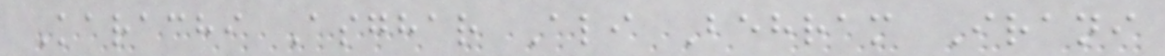Karachi Asghar Ali Behram Irani
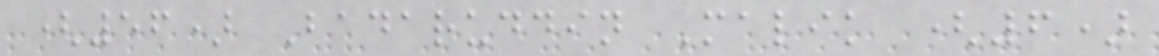(56) Badaruddin Malik (6)
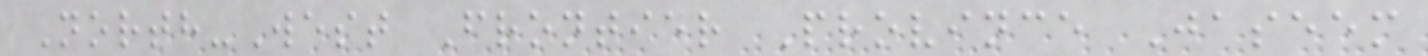North-West Frontier Province Jaseem
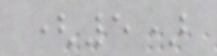(5)
